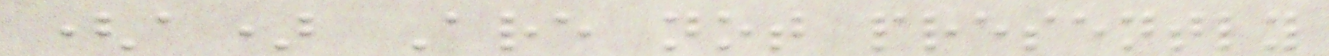(a) Are not presently
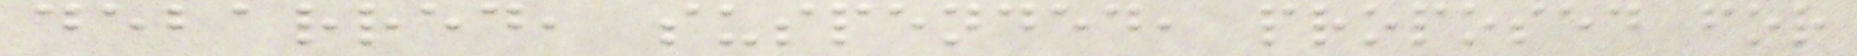debarred, suspended, proposed for
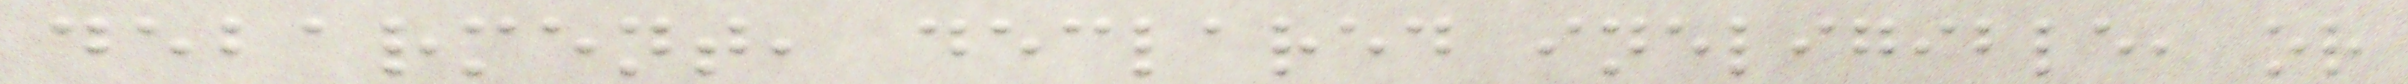debarment, declared ineligible, or
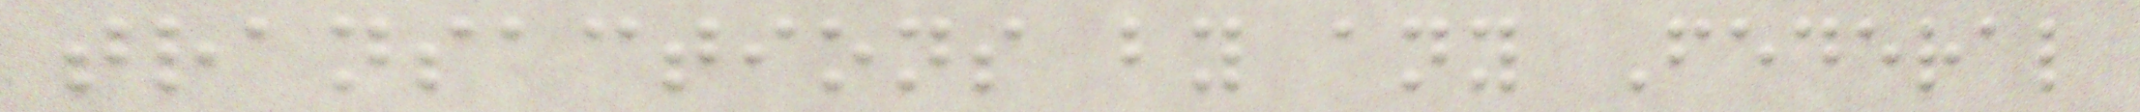transactions by any Federal
